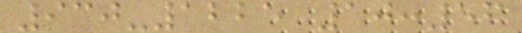930-1225 10:56
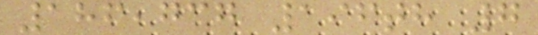186,737 196th 7
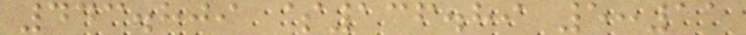443.809 $136.89 5:11
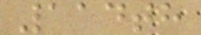114th
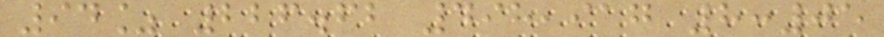94% 226.62 498,917 8:05
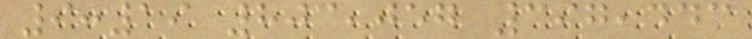9:19 803,057 397,443
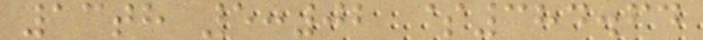13th 5:02 $384.64
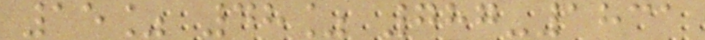15% 48% 787-1831
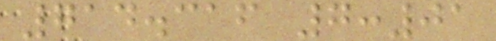714.316 7:01
